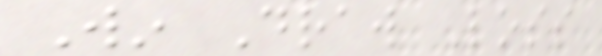Win Draw Loss
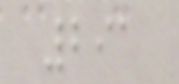291
